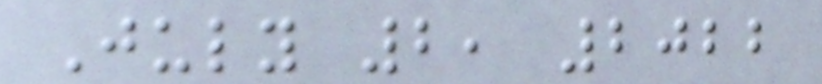July 2, 2022
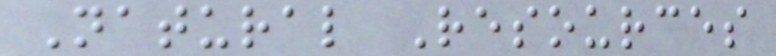Natural Resources
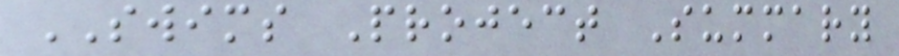SWIMS Project Summary
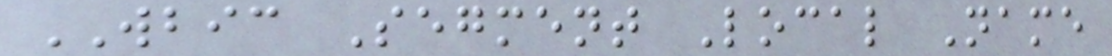WBIC Segment Local Name
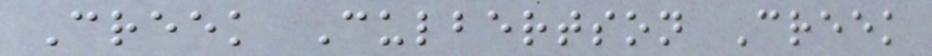Creek Culbertson Creek
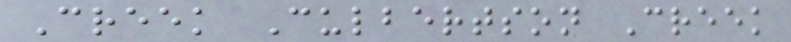Creek Culbertson Creek
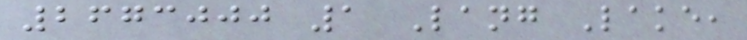2673000 1 Lang Lake,
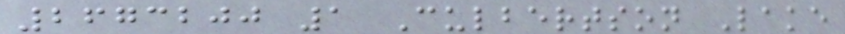2673200 1 Culbertson Lake
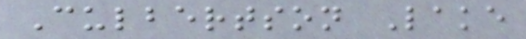Culbertson Lake
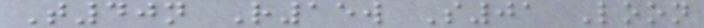T40n R15w S01 Loon
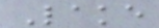Lake
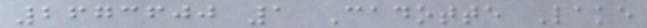2673600 1 Cadotte Lake
